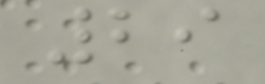29
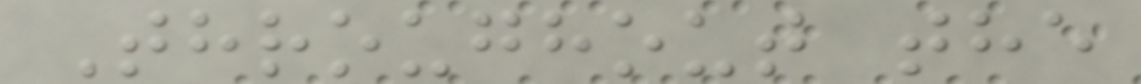Throughout the
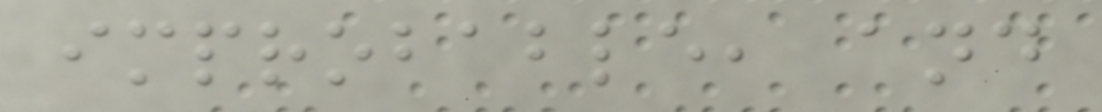improbable, and
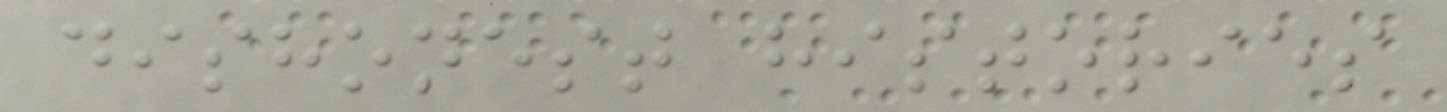dishonest histories
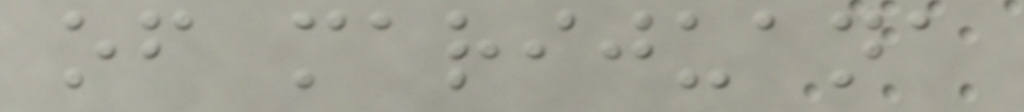of marijuana
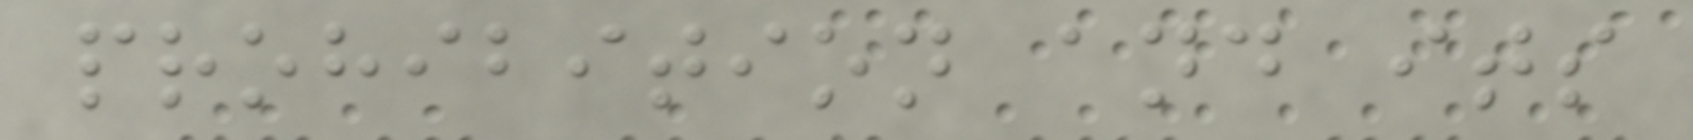prohibition and its
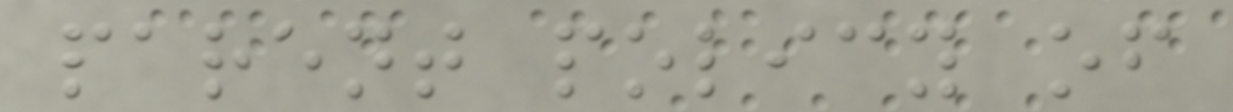parent policy of
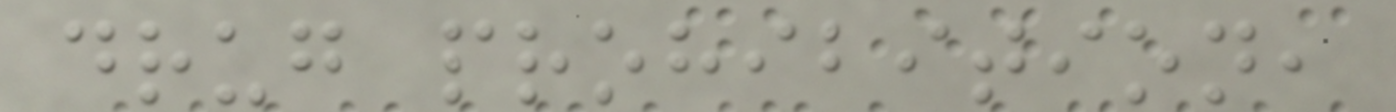drug prohibition,
